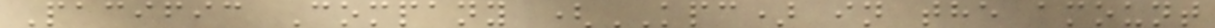Pacific Company (KPC) in the amount
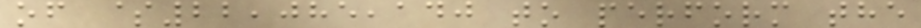of $22,085,140 to perform the
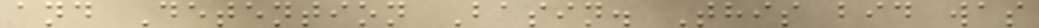and Detention Basin. This bid was
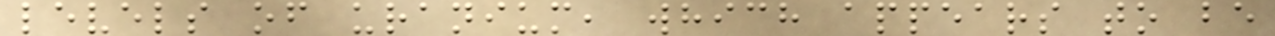levels of uranium, which appears to be
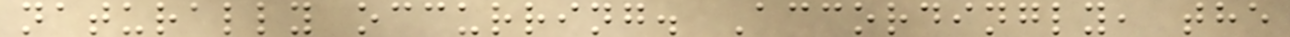naturally occurring. Accordingly, the
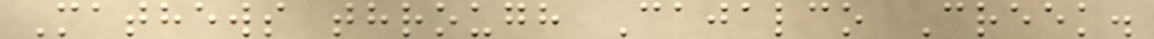Mathews through Cajalco Creek.
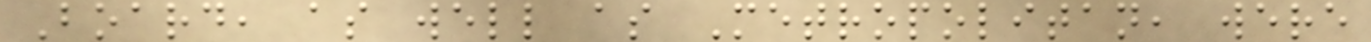Board, as well as Metropolitan, were
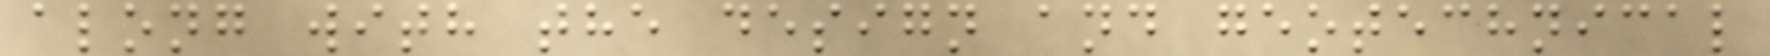along with the design and geotechnical
